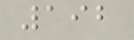192
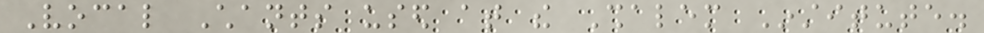Vocal Chants used at the Shalem Institute.
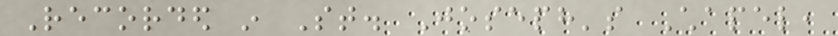Recorded in St. Joseph's Chapel,
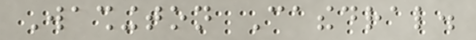Washington Cathedral.
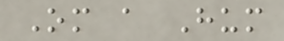Om a Hum
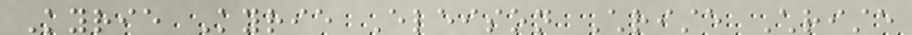Kyrie Kyrie Eleison Christe Christe
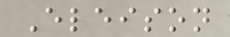Eleison
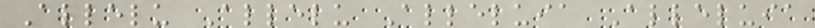Allelu Allelu Alleluia Alleluia
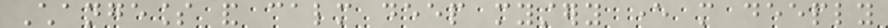Changeless and calm deep mystery ever more deeply
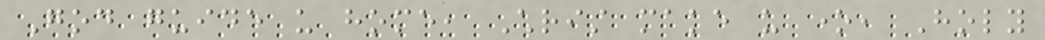God guide us home, Christ make us one, Holy
